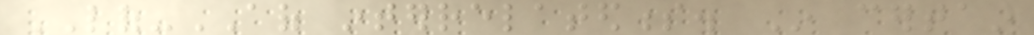LOF-AOF interrelatedness. In certain
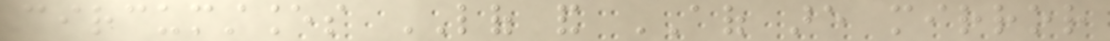circumstances LOF and AOF are mirror
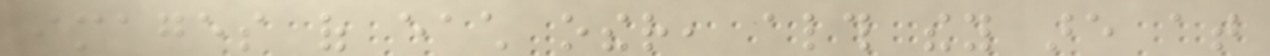images of each other, although they are at
